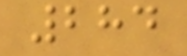284
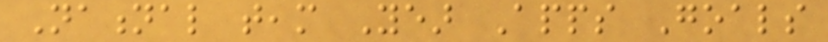National team Year Apps Goals
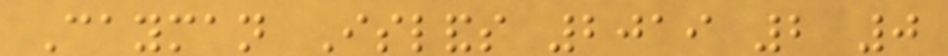Cayman Islands 2019 2 0
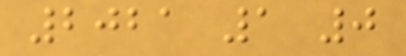2021 1 0
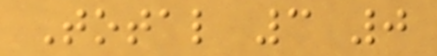Total 3 0
